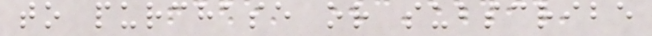to purchase or subscribe
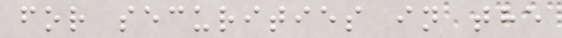for securities in the
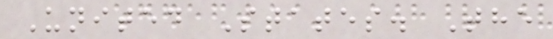United States. The
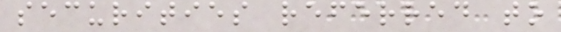securities referred to
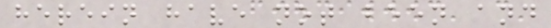herein have not been and
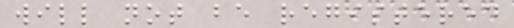will not be registered
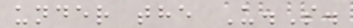under the U.S.
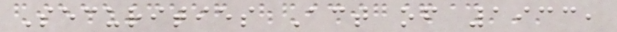Securities Act of 1933,
